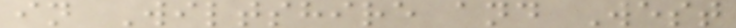in Wiltshire and West
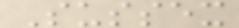Sussex
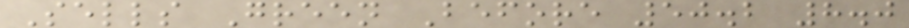Sells Green Before 50.2 8.0
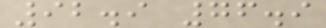92.9 76.9
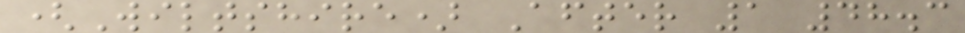(Wiltshire) After 1 48.3
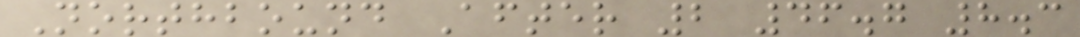Northbound After 2 46.7 8.3
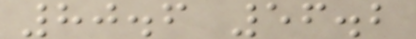80.6 56.2
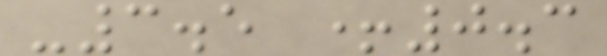-3.5 +0.3
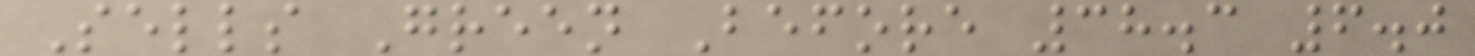Sells Green Before 38.3 6.0
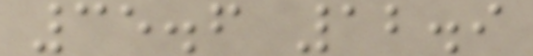35.6 12.9
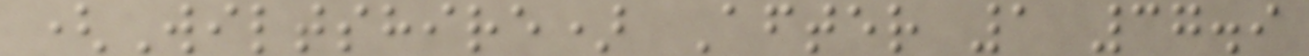(Wiltshire) After 1 37.9
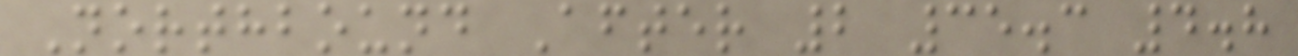Northbound After 2 35.3 4.8
